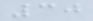30
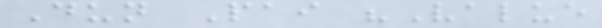Dun Pai "Value
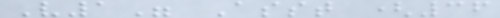V1" Asst (36
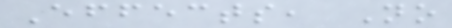Effects, No
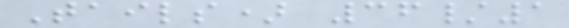Tails) 36/1
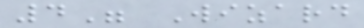4" Wizard
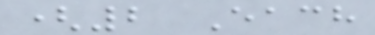(2 Each
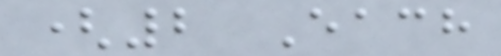(2 Each
